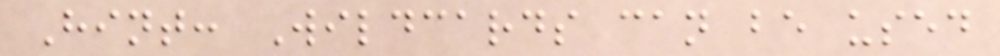Hint: Wildcards can be used
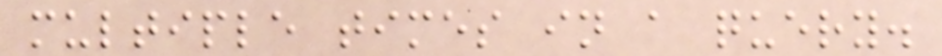multiple times in a query.
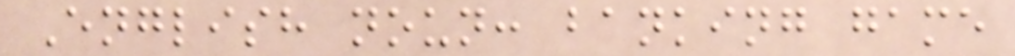English noun: banking game
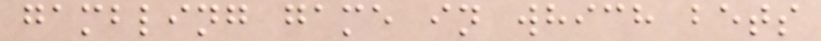gambling game in which bets
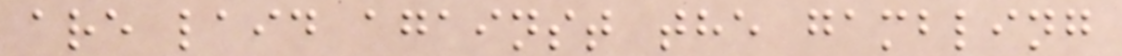are laid against the gambling
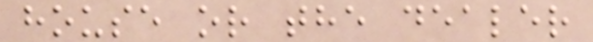house or the dealer
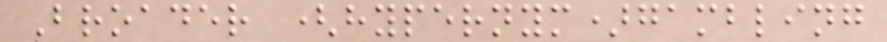Broader (hypernym)gambling
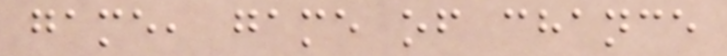game, game of chance
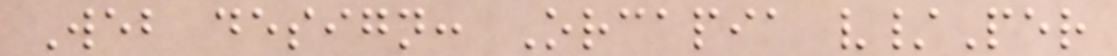Web design: Orcapia v/Per
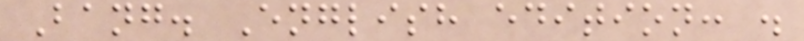Bang. English edition: .
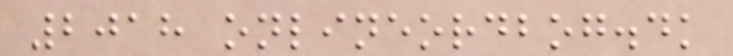2018 onlineordbog.dk
